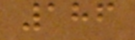186
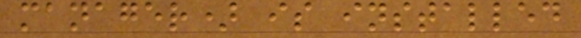manager) is installed
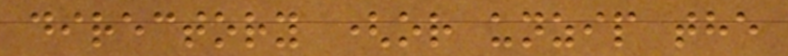directory (or unzip the
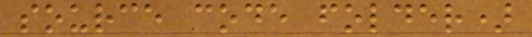source code folder)
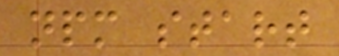npm start
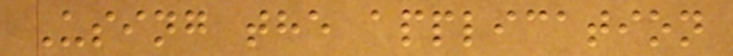Using the application
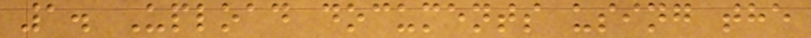1. Upload documents using the
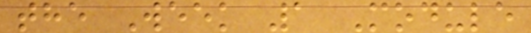the Week 1 Module
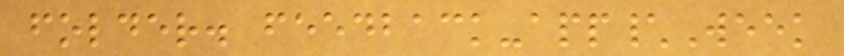folder. feedback-app\Week
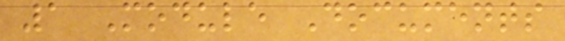1 Module Documents
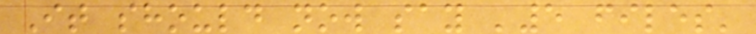It should now say '5 files'
